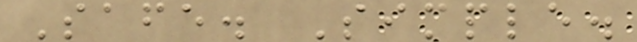Safe. Simple.
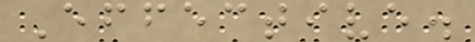Effective.
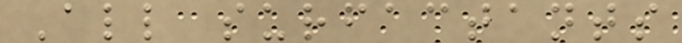All surfactants
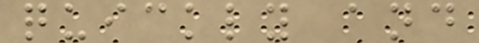quickly and
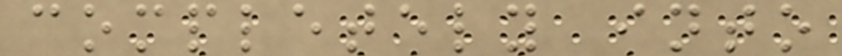completely into
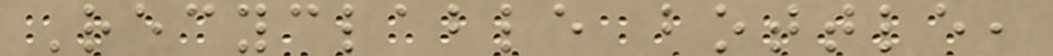Recyclable bottle,
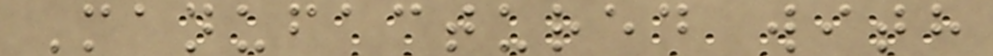Manufactured with
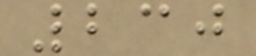230
